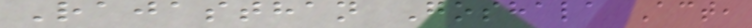Rajasthan Goshala Act,
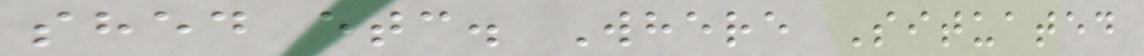shed etc. Where Situated
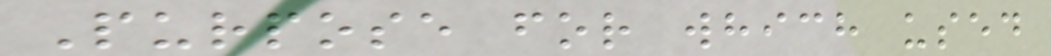Purpose for which used
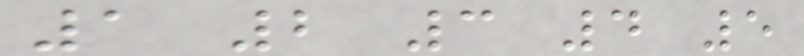1 2 3 4 5
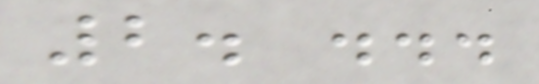2. ...
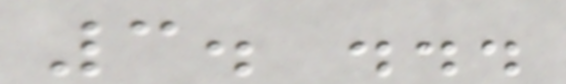3. ...
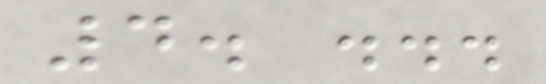4. ...
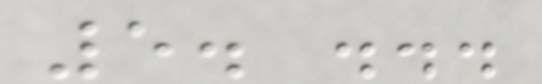5. ...
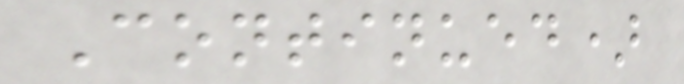Continued)
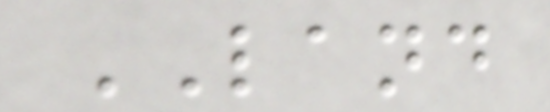LAND
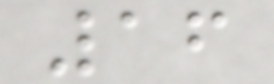16
